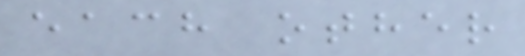each other
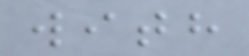with
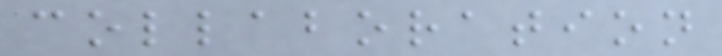collaboration
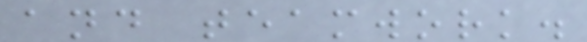and teamwork.
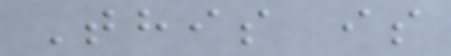This is
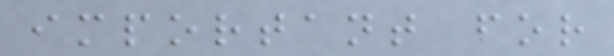important for
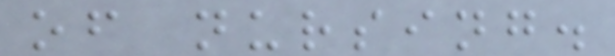of nursing.
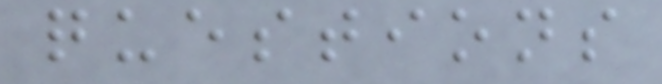questions
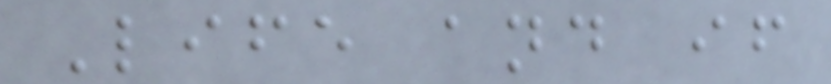Life and if
